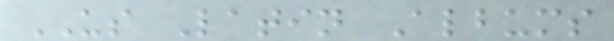US Latin Albums
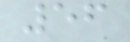56
